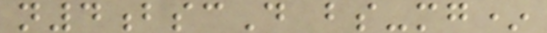n4bscD bs-mg*
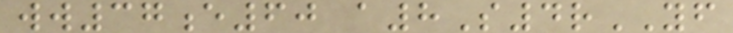ww37e60 a8S4rYF
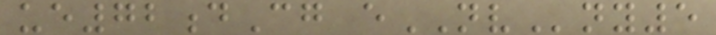ue72dCg eNVny5
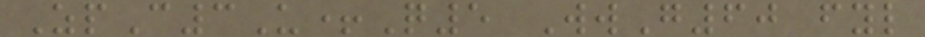ZpC3U+Q5 WwG60 fyl
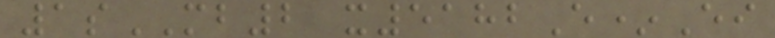1sMB2 x5182E*Ei
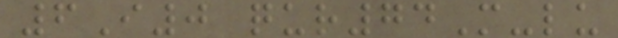6I0 qur74M-lu
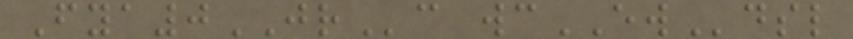Fya0JRc wcEWdsl
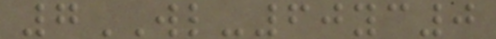7WL-60yc0
